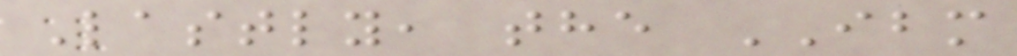Lastly, the IBM
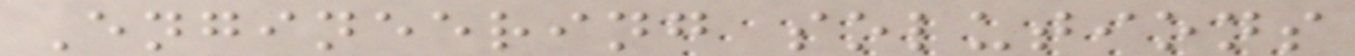Engineering solutions
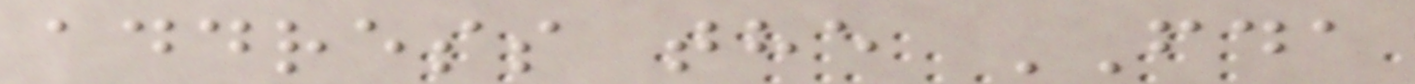address the FDA
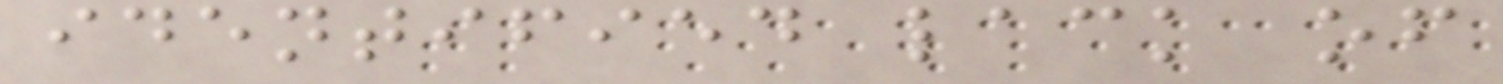identified lack of
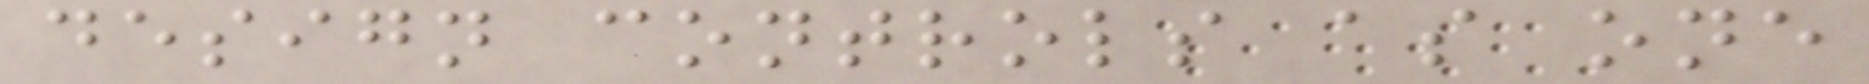design controls as one
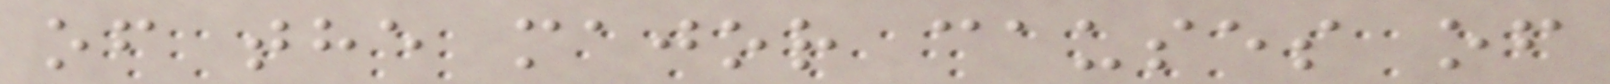of the major causes of
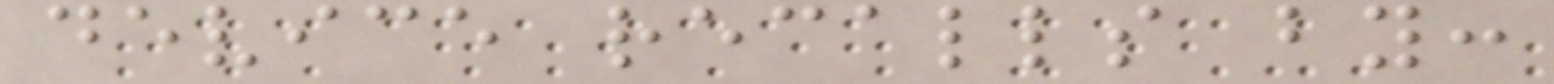device recalls by:
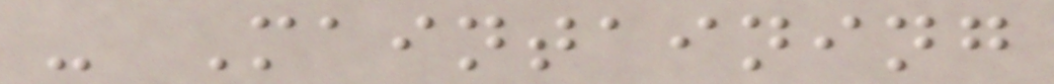- Maintaining
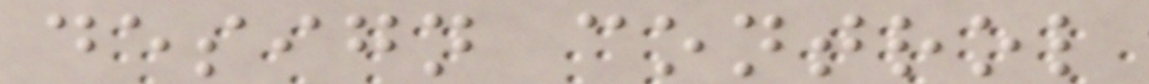design control
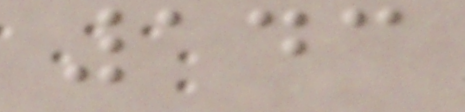143
